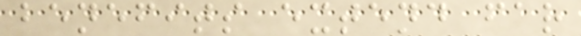benefits extend far
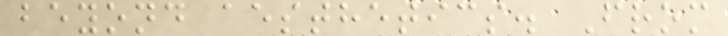beyond aesthetics. From
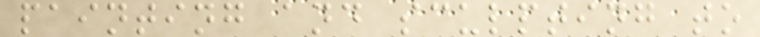painting and sculpting to
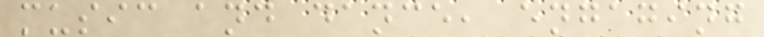music and dance, engaging
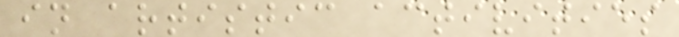in artistic activities
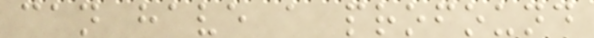can have a profound
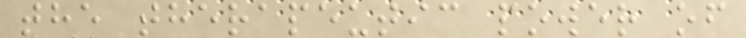the therapeutic power of
